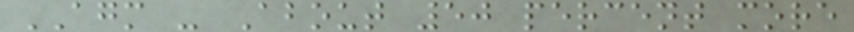AGM - About 50 percent more
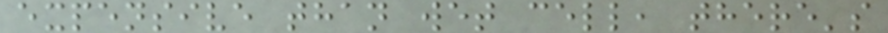expensive than wet cell, there's
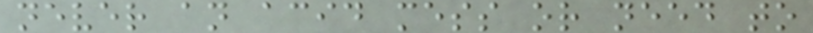never an acid mess or need to
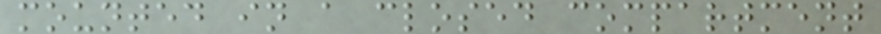mounted in a closed compartment
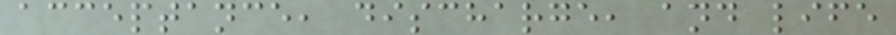acceptance, discharge, and life
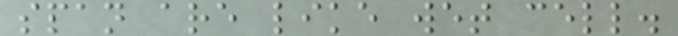span are like wet cell.
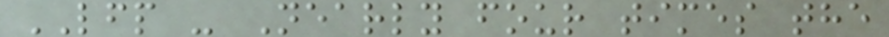LFP - Nearly four times the
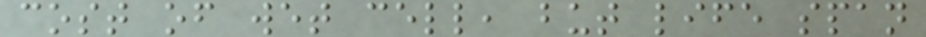cost of wet cell, but life span
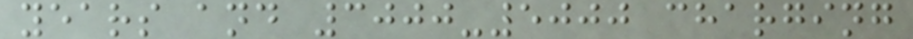years and 3000-5000 charging
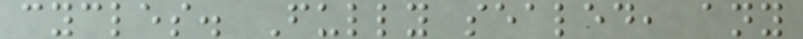cycles. Fully sealed, any
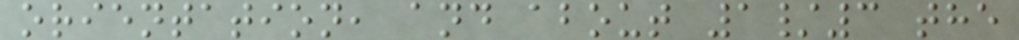orientation, and about 1/3 the
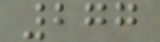277
